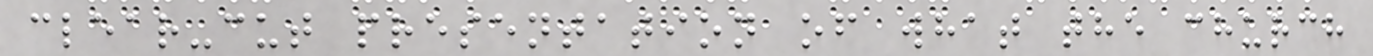clear-cut presentation of what the church
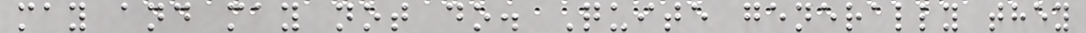may and may not do. Quite generally they
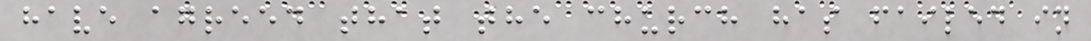have agreed that the church has failed in
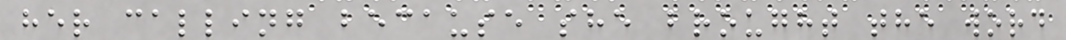her calling because she brought the word
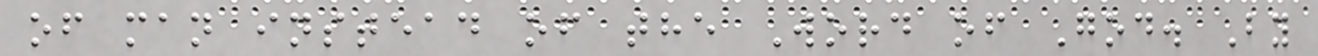of man instead of the Word of God. By
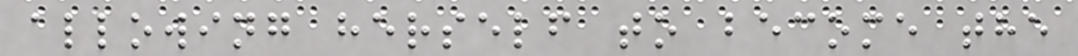allowing herself to become the
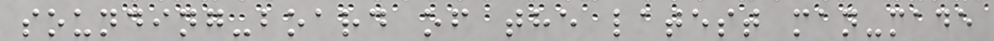sounding-board of the latest man-made
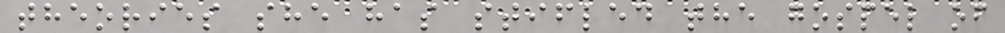theories she has stifled the gospel of
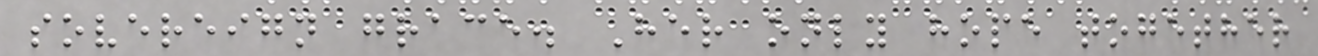sovereign grace. Her only hope together
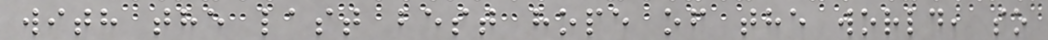with the last best hope of the world, so
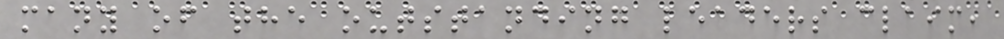many of the outstanding leaders claim,
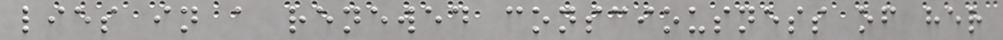lies in a renewed consciousness of her
